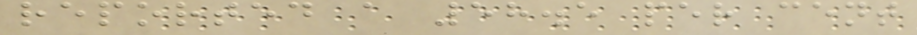reported a 58.5 per cent
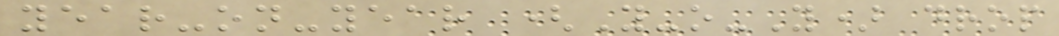year-on-year (Y-o-Y) drop
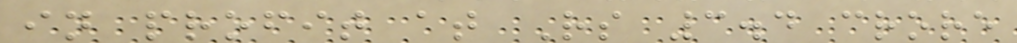in profit at Rs 3.4 crore
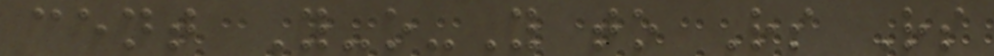cent Y-o-Y to Rs Rs
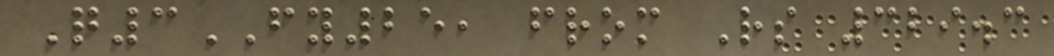Q3FY25, from Rs 329.3
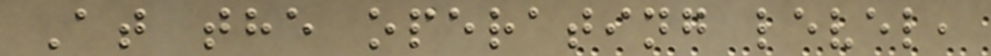At the operating level,
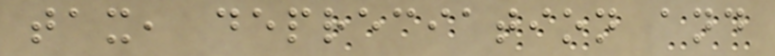tax, depreciation and
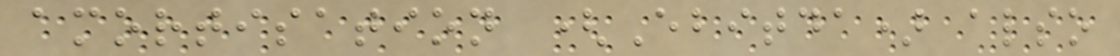amortisation (Ebitda) also
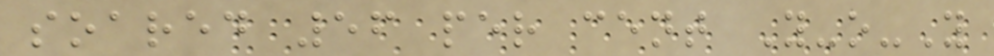soared 56 per cent Y-o-Y
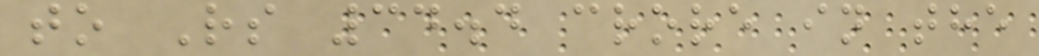to Rs 34.4 crore in the
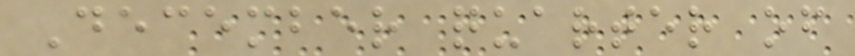December quarter of
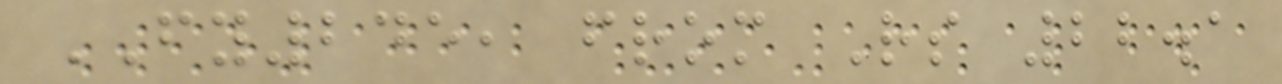FY245, from Rs 22.1
